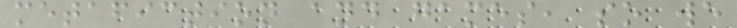metafiction and games, so we
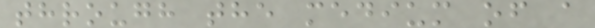through the medium of a
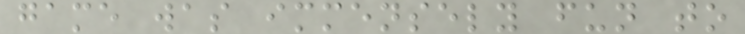game was immensely fun to
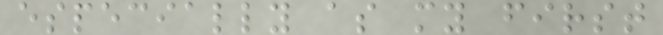especially as my first
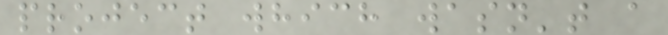project which wasn't a
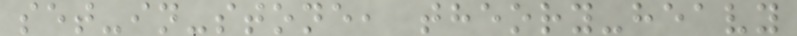set-in-stone, theory-heavy
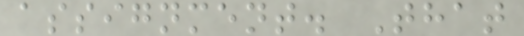assignment. That
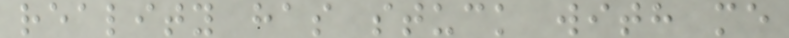reality has stuck with me
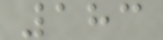183
